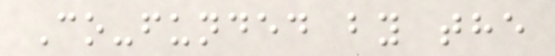Co-funded by the
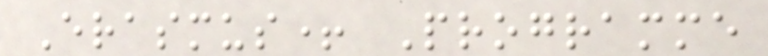Erasmus+ Programme
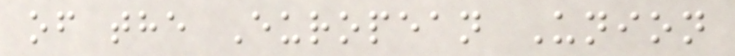of the European Union
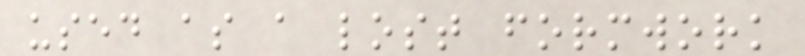used as a lost formwork
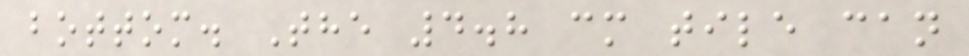bottom. The 4.8 cm tile can
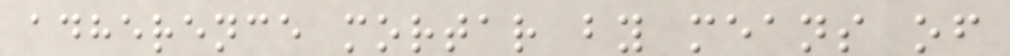adherence mortar by means of
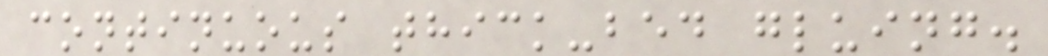continuous thick-bed gluing.
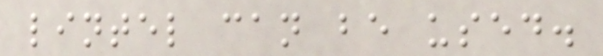lintel can be used.
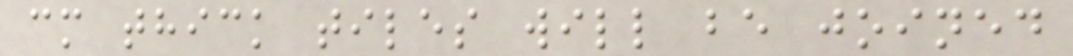cm thick tiles will be joined
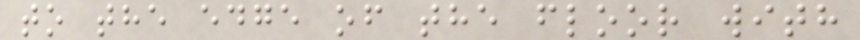to the edge of the floor with
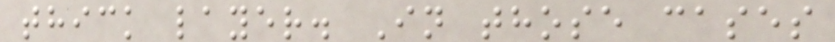thick layer. In those cases
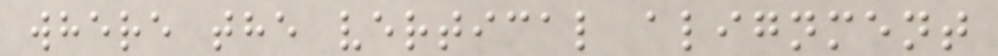where the vertical alignment
